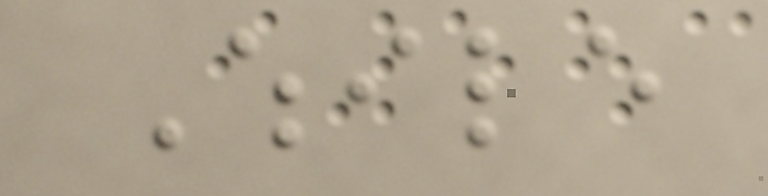While
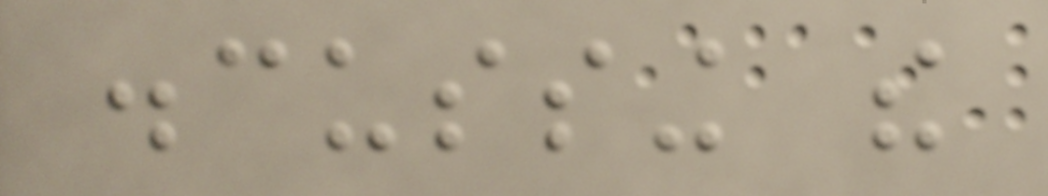discussing the
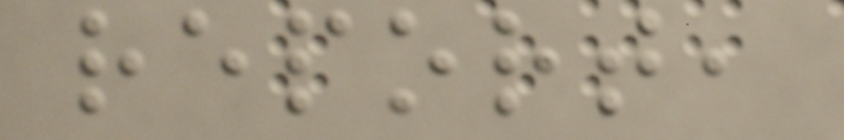report,
